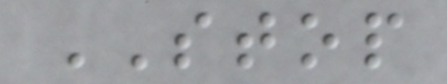STOP
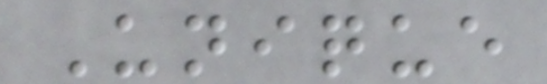Unique
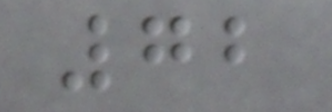72
